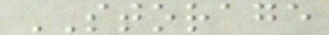STORAGE
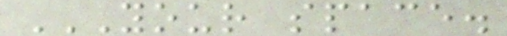YOUR SPACE.
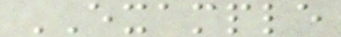EXAMPLE
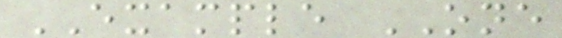EXAMPLE ONE
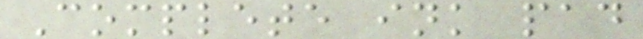Complete ink pad
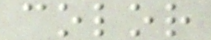color
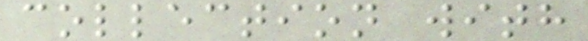collection with
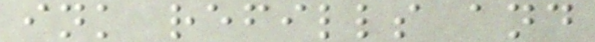ink refills and
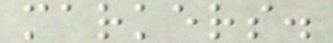markers.
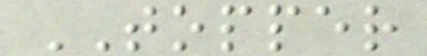TOPPER
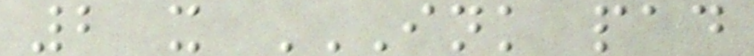2 x INK PAD
